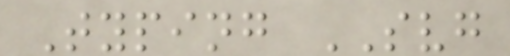Typing SVG
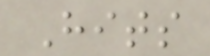Hits
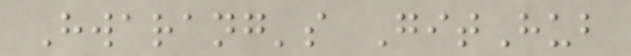Hwarang's GitHub
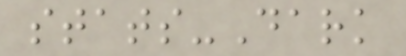stats-Dark
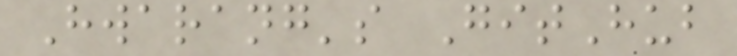Hwarang's GitHub
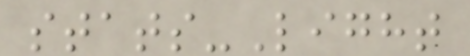stats-Light
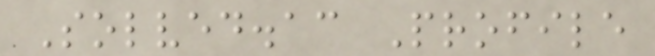Solved.ac Profile
